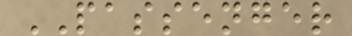PASSENGER
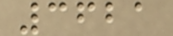3621
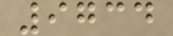9734
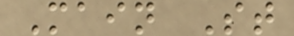Main St
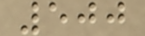500
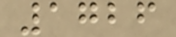1726
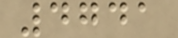4741
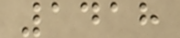1418
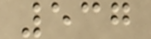537
